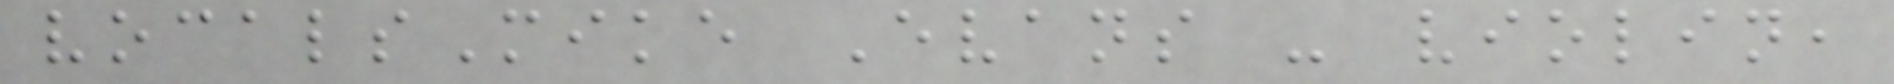vocalsMike Evans - violin,
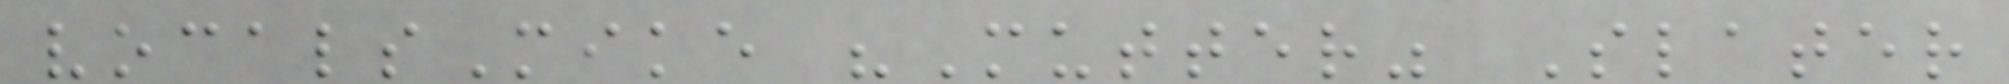vocalsMike "Mutter" Slater
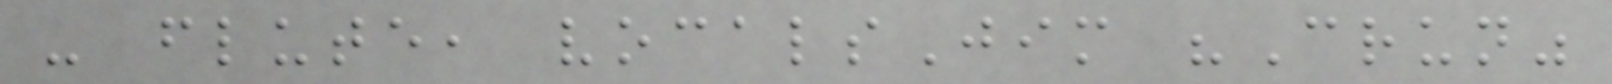- flute, vocalsJim "Crun"
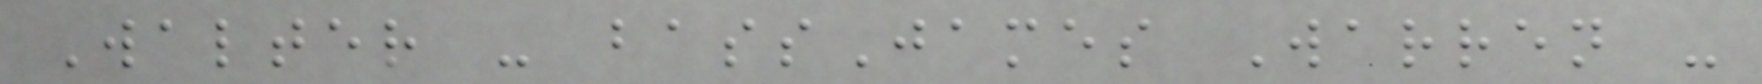Walter - bassJames Warren -
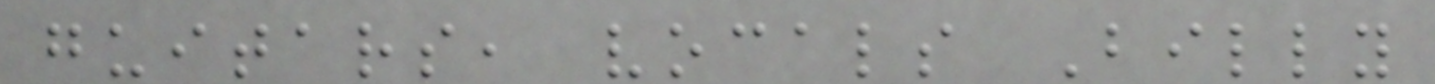guitars, vocals Billy
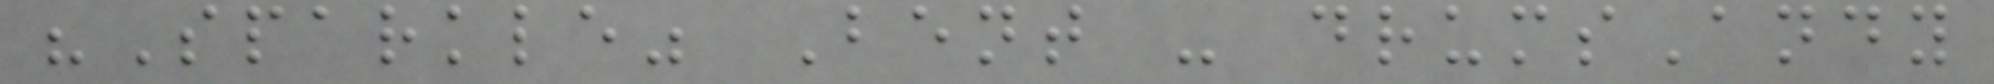"Sparkle" Bent - drumsAndy
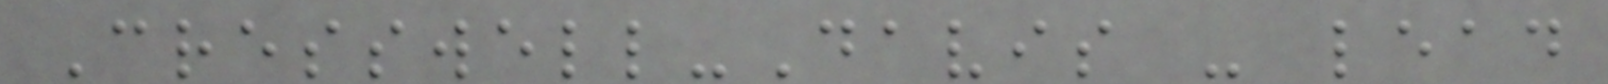Cresswell-Davis - lead
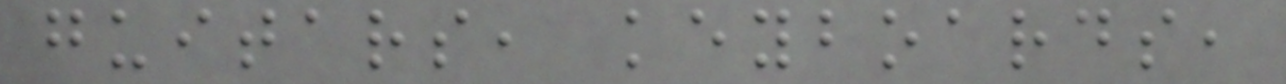guitars, keyboards,
